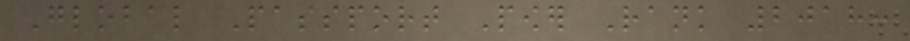Global Passport Power Rank 2018:
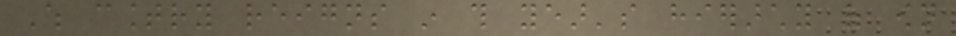Which country reigns in this year's hierarchy of own
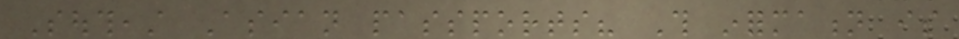Southeast Asian passports? This information is
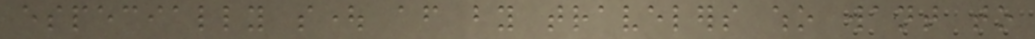especially sought after by travelers who want to
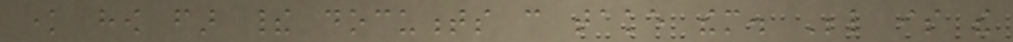know how far their documents can take them. Below is the
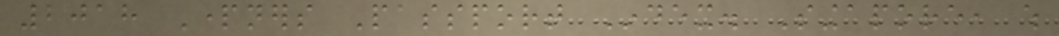2018 Partners Passport Index. Singapore, which
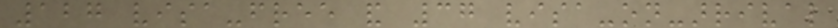127 visa-free and 37 visa-on-arrival
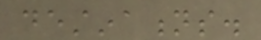destinations.
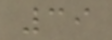39
